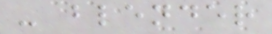- blender
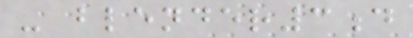- blender3d
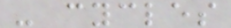- cycles
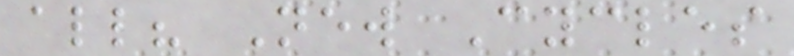all? New Cycles
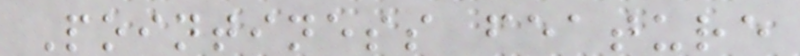Pointiness feature
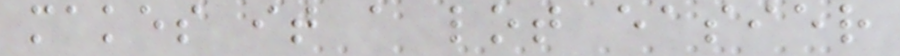makes it a lot easier
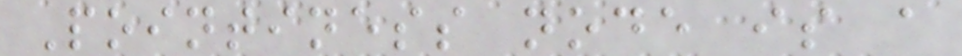Pointiness node is a
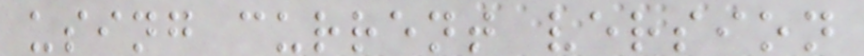using current version
